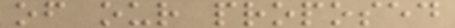of our proposed
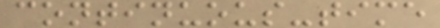continuous-time
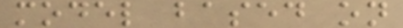model based on
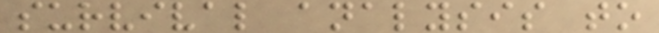survival analysis to
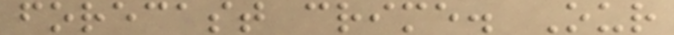forecast crime. Our
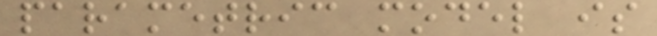parametric model is
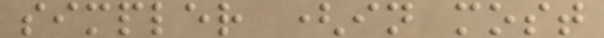simpler (in most
